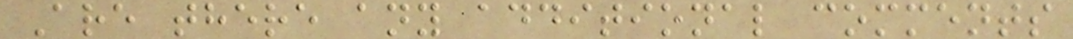Are there any additional comments
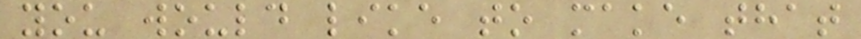you would like to make that
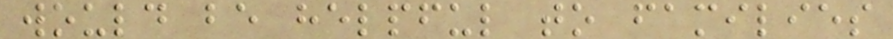would be helpful to families
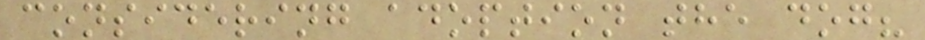considering adoption the dog?
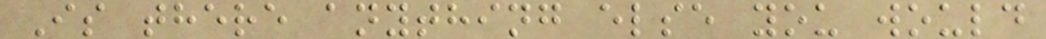Is there anything else you would
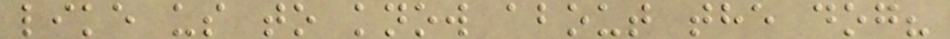like us to know about the dog?
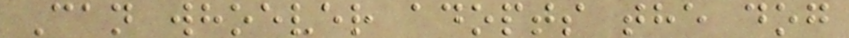Can whoever adopts the dog
